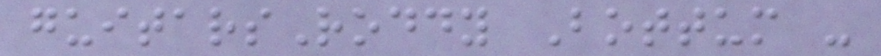guitarsRoddy Bottum -
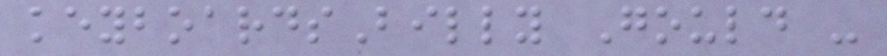keyboardsBilly Gould -
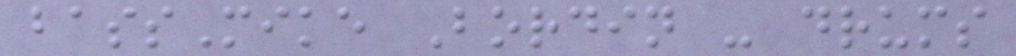bassMike Bordin - drums
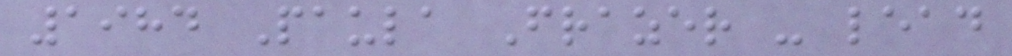1984 Paula Frazer - lead
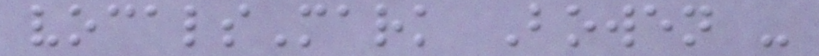vocalsMark Bowen -
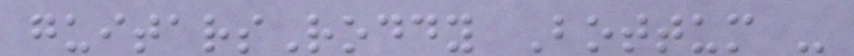guitarsRoddy Bottum -
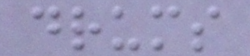drums
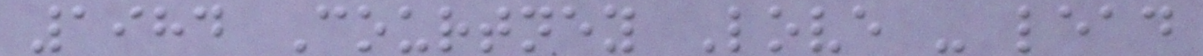1984 Courtney Love - lead
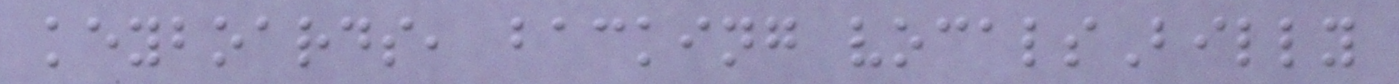keyboards, backing vocalsBilly
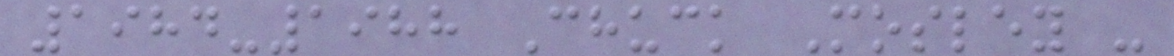1984-1988 Chuck Mosley -
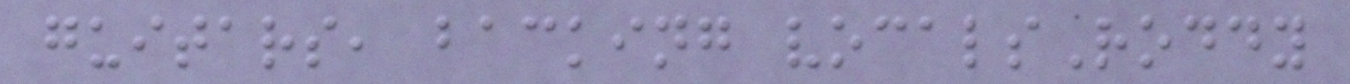guitars, backing vocalsRoddy
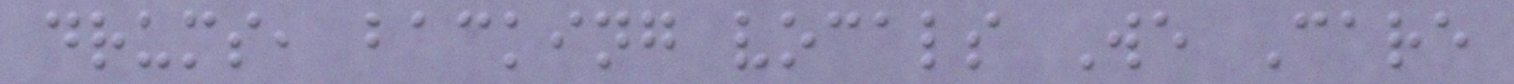drums, backing vocals We Care
